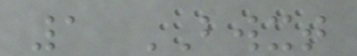1 BWXT
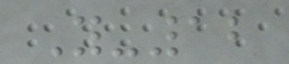Y-12
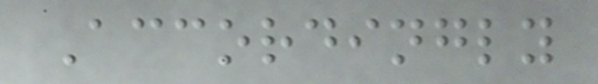Accordingly
